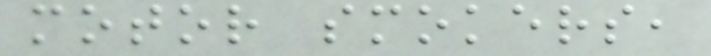motor smokers,
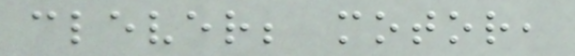clever; motor,
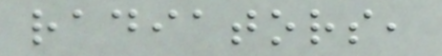radiators,
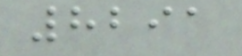8291
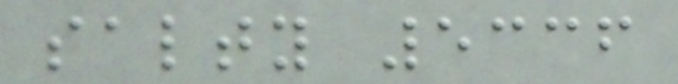salty 5336
